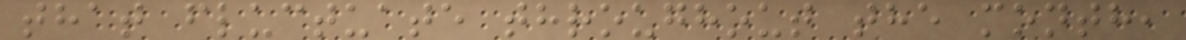that fluctuate throughout the month,
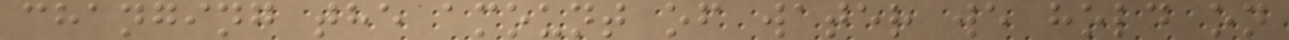changing the amount of water we hold on
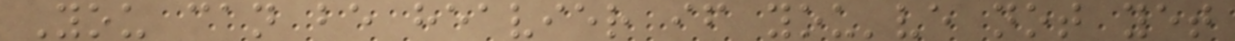You can be heavier if you've not yet
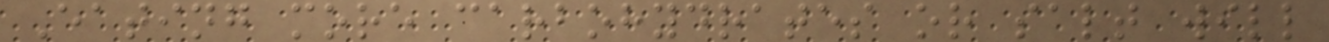Eating more carbohydrates or salt will
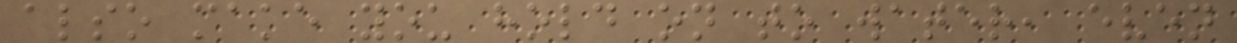also make you hold on to water, even
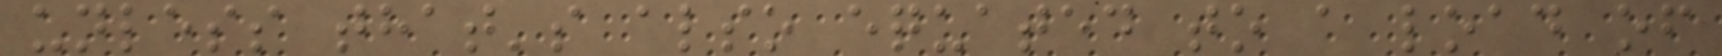unless that's also equated to a load of
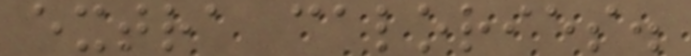extra calories.
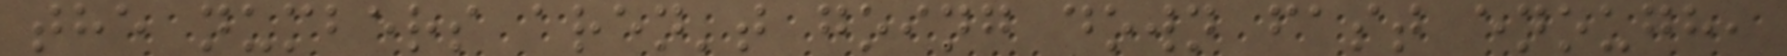the numbers aren't going down fast enough,
